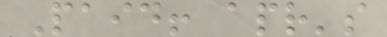Paid! apr's
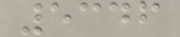5346
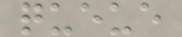queue
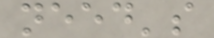need's
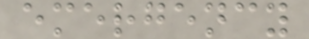emergency
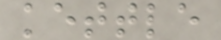kettle
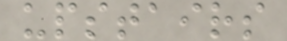upstairs
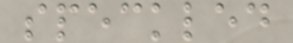speckled
